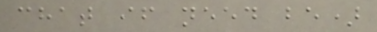chat if need be)
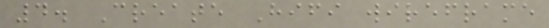4. Create Hifi wireframe
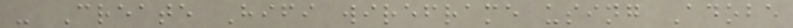- Create Hifi wireframe using Adobe
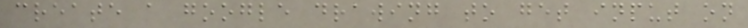create a google drawing to get input on
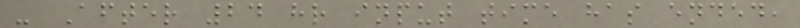- After 24 hr input time has ended,
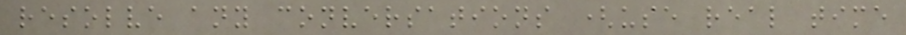resolve any conversations (use real time
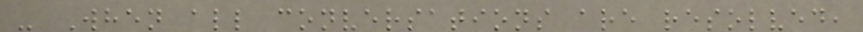- When all conversations are resolved,
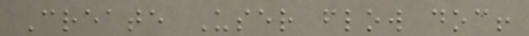Create User flow doc!
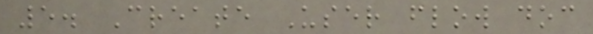5. Create User flow doc
